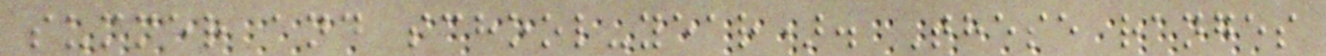summer and school-year). These ranges
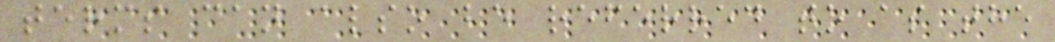terms can also be referred to as the
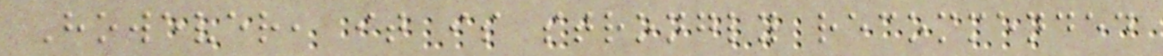However, it is strongly recommended
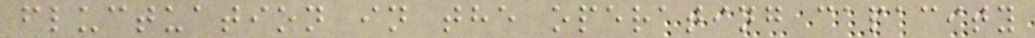fluctuation in the operating capacity
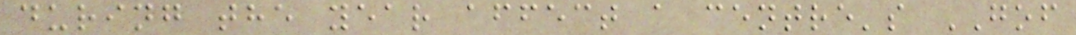during the year affect a centre's GOF
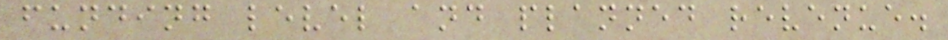funding level and planned revenue.
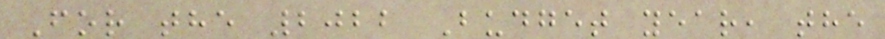For the 2022 Budget year, the
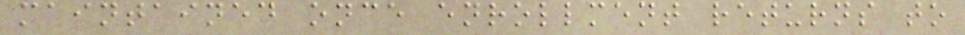maintained once enrollment returns to
